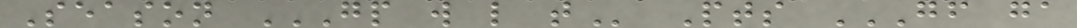Season GP W L T Pts GF GA
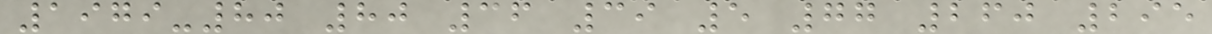1979-80 80 36 39 5 77 260 295
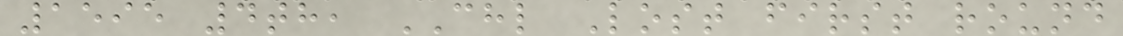1595 4th, CHL Lost first round
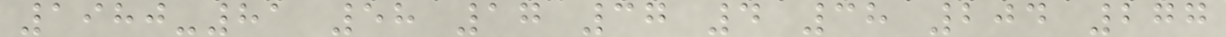1980-81 58 17 37 4 38 204 277
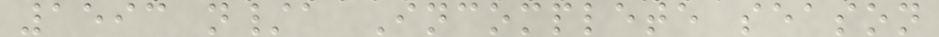1593 n/a Incomplete season
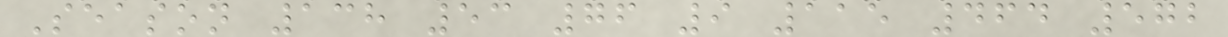Season 138 53 76 9 115 464 572
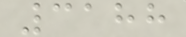3188
